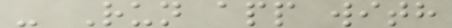- Run app with
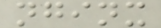nginx
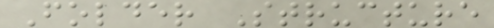Folder Structure
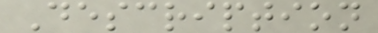Description
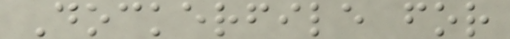Dockerfile for
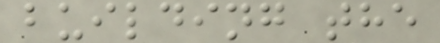building the
